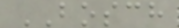BOSCH
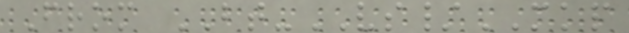From BT-VS/MKP
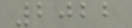2022
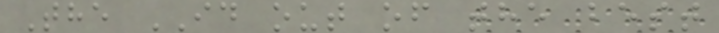The ID out of the best
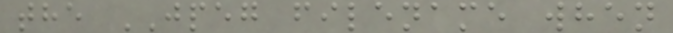the JPEG filename when
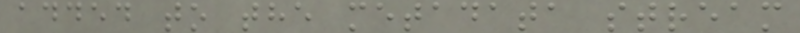added to the metadata stream
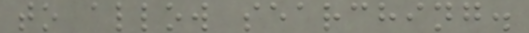to allow searching.
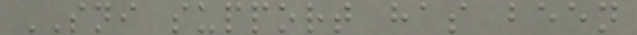SNI support has been
